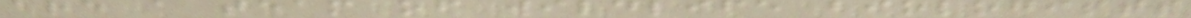are a team of wildlife biologists
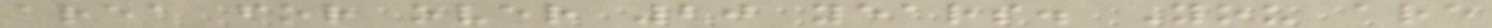area for over 20 years. You are
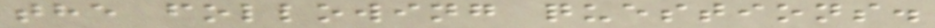the following questions.
